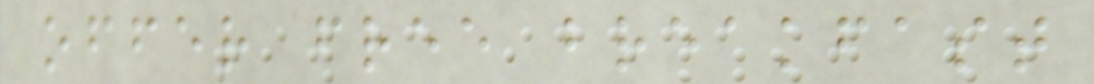offer free breakfast
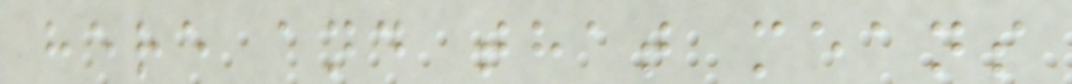here and that means
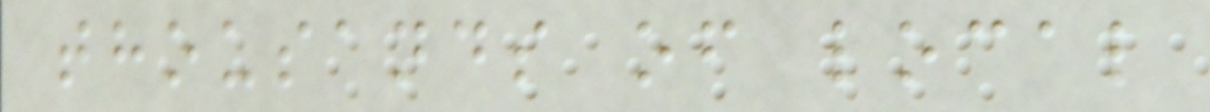thousands of local
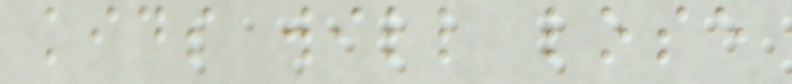kids will lose
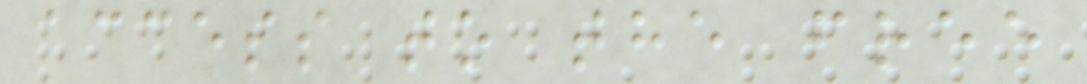access to the free
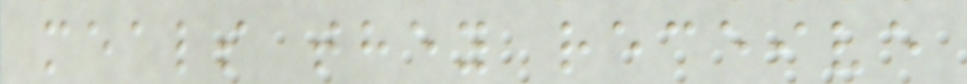meals they receive
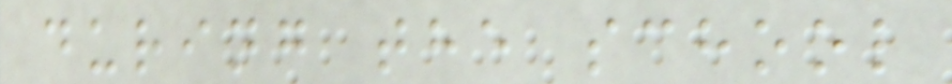during the school
